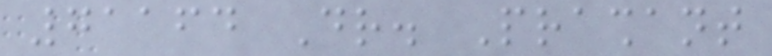71164 Dr. Prashant
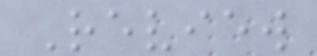Review
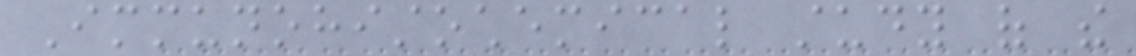Immunohistochemical study of the
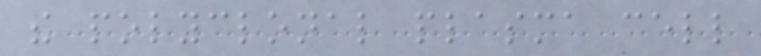the polyclonal plasma cell
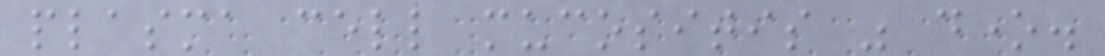plasma cell mucositis was done.
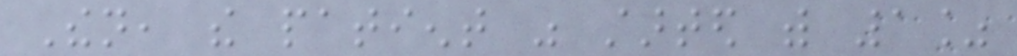Then, the patient was started with 1%
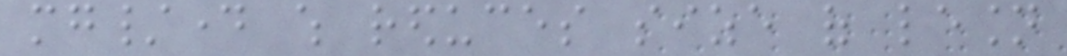mg/day which reduces size of lesion
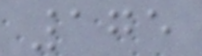175
